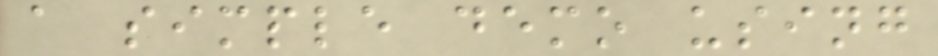a simple demo using
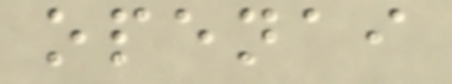openai
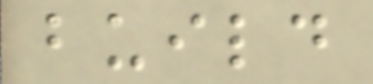build
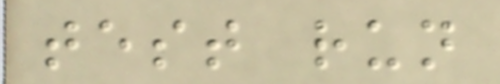test run
